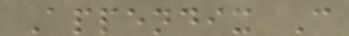Appendix C
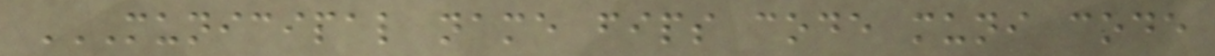MUNICIPAL NAME FIPS CODE MUNI CODE
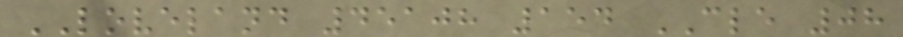LOVELAND 45108 154 CLE 08
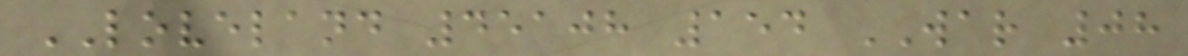LOVELAND 45108 154 WAR 08
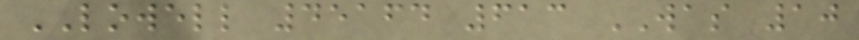LOWELL 45164 613 WAS 10
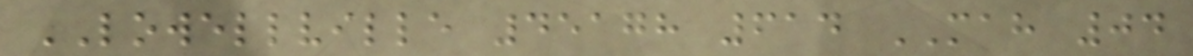LOWELLVILLE 45178 614 MAH 04
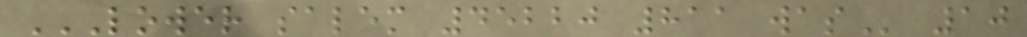LOWER SALEM 45220 811 WAS 10
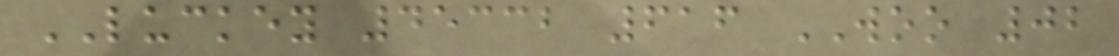LUCKEY 45332 616 WOO 02
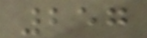257
